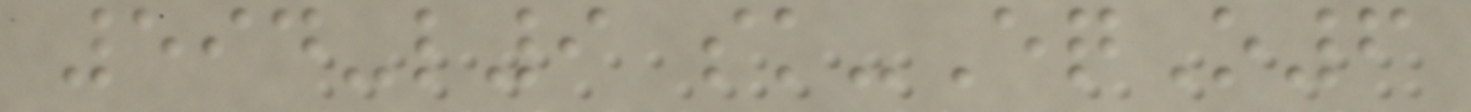594-l9 sk-EqO6
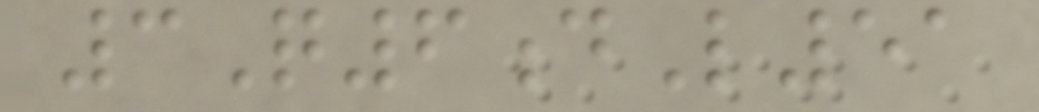3Q6dL51
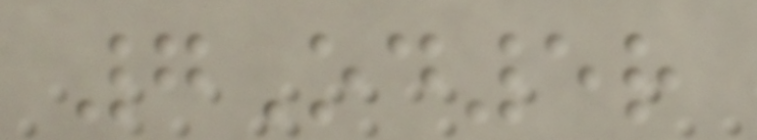7Od5r
